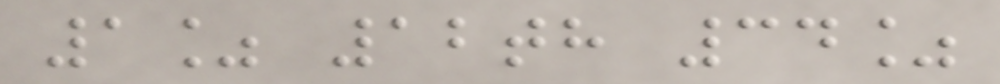1% 12th 34%
